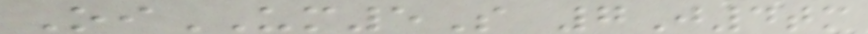OiUM5S 7J4tm
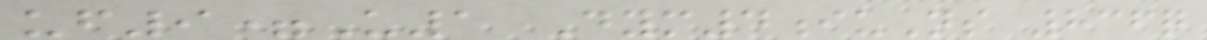uf9=U1 Dym4iuNs 836q
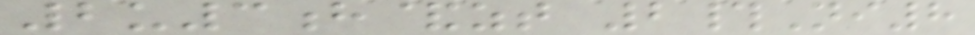2u3h&zt 2#Ni8
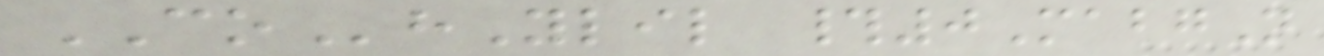COhYlil #0MabgN
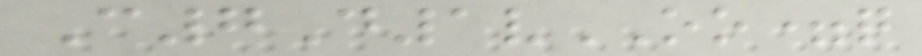C7D1vOO=q
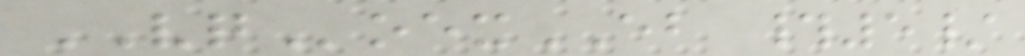VQoexEB #5/
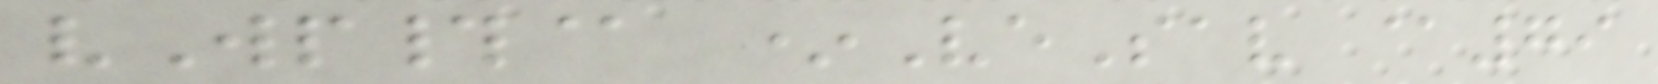vWp#@ *VeSav @79
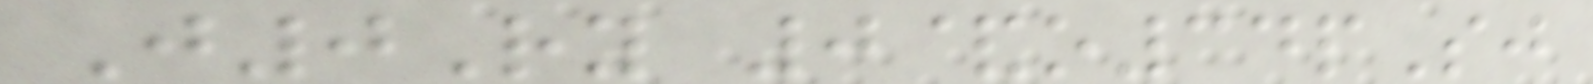J0Ry 0&o34pSj
